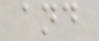and
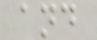and
